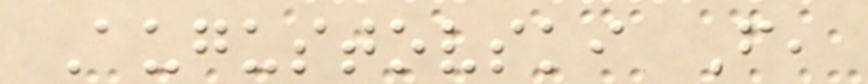Augustovski F,
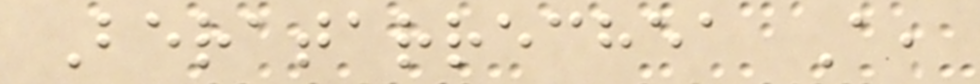Beratarrechea A,
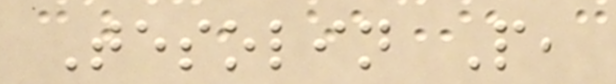Tesolin P,
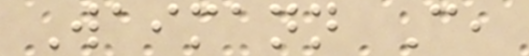Waimann C,
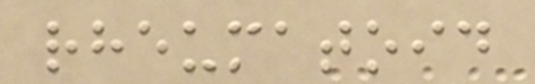rheumatoid
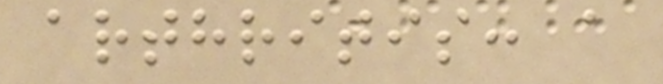arthritis: a
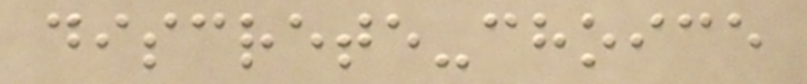discrete-choice
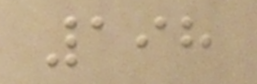198
